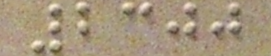2300
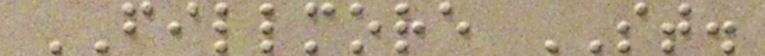FILLMORE ST.
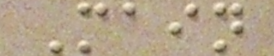Main
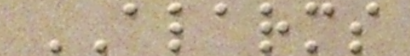ALARMS
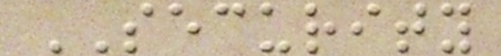SECURITY
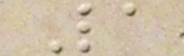La
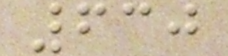630
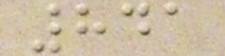841
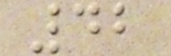42
